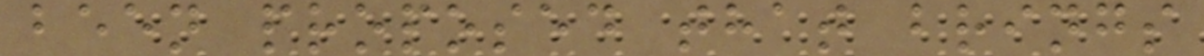been proposed that brings
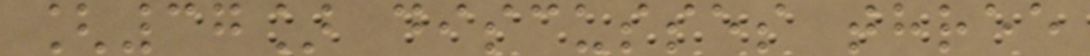[37] discusses three
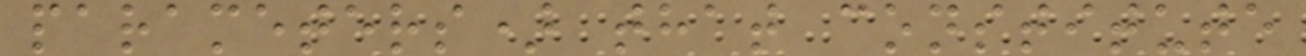parameters) that constitute
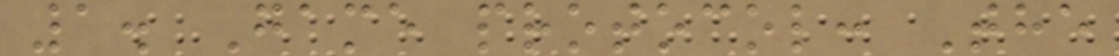1. Game protocol: The
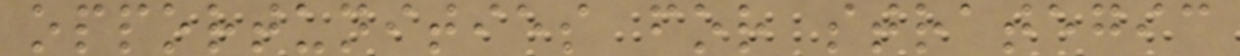opportunities for strategic
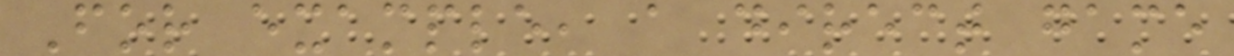For example, a direct game
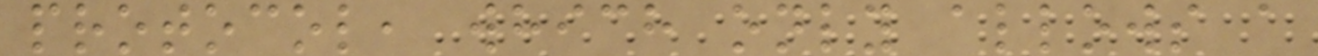protocol, which only allows a
